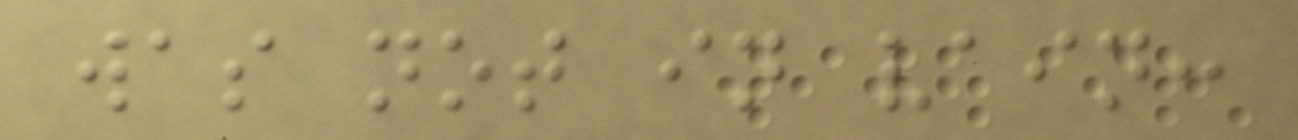was not in vain:
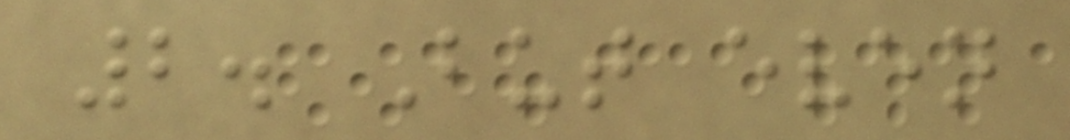2. But even
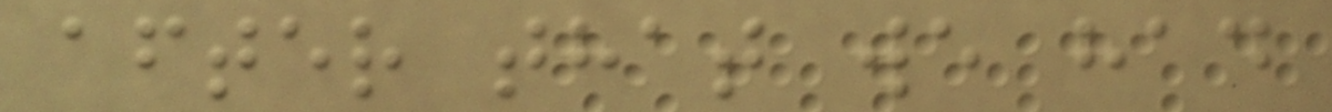after that we had
